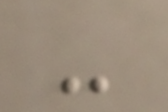-
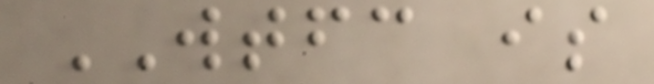WTFC is
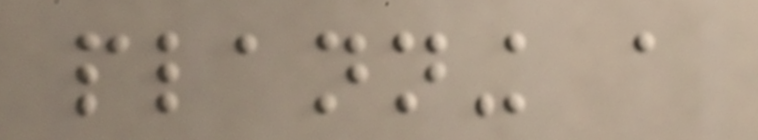planning a
